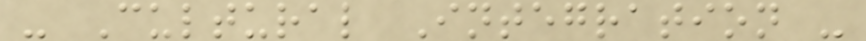- Cultural Integration -
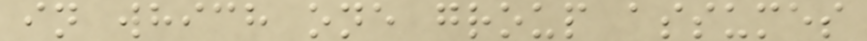in which one group assumes
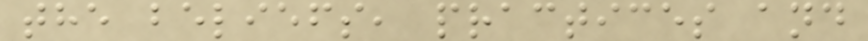the beliefs, practices and
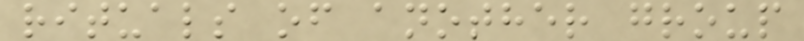rituals of another group
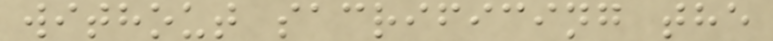without sacrificing the
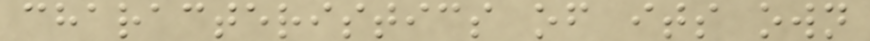characteristics of its own
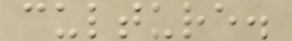culture.
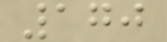170
